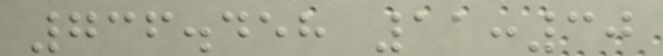736.458 11:30
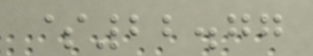$22.77
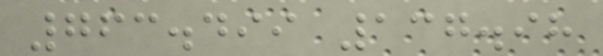763.499 137.98
